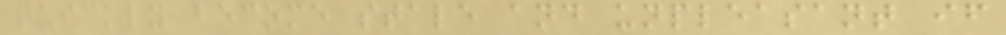quickly become stale and unpleasant if
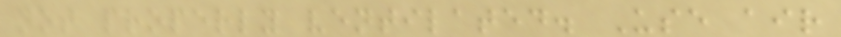not properly ventilated. Use air
